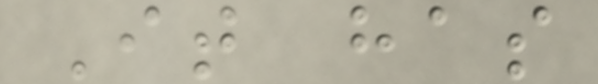It has
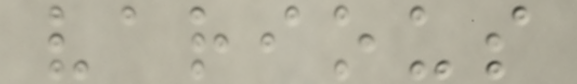various
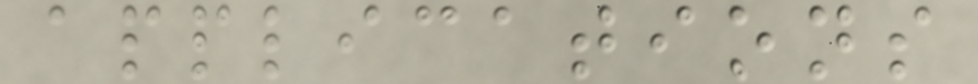applications
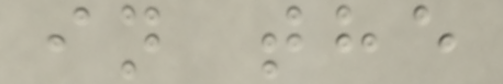in the
